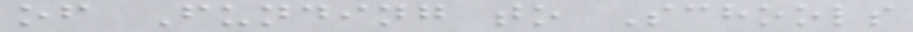of Funding to Schools
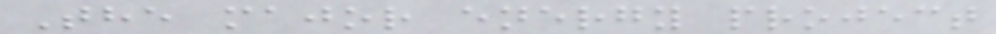The major energy project
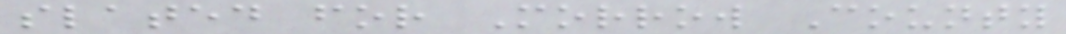slated for Morrow County
